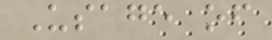Usage of
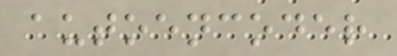autoencoder
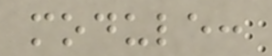module:
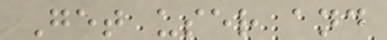Get user and
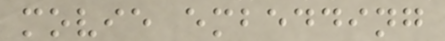movie embedding
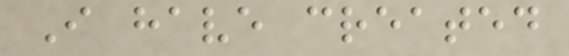I have created
